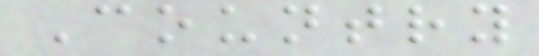Country
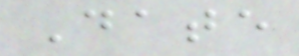Date
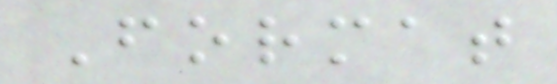Format
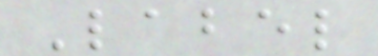Label
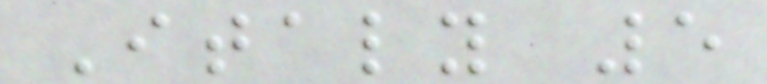Italy 5
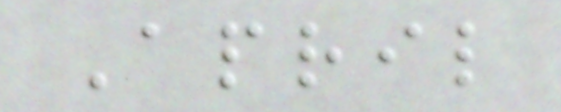April
